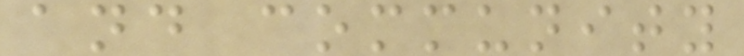and community
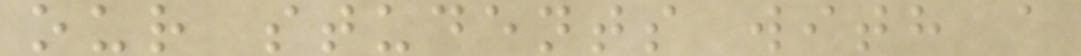our students with a
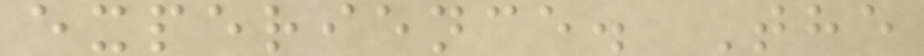experience. The
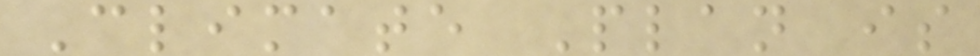Climate Plan is
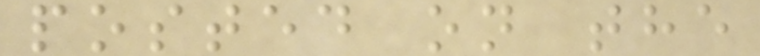posted on the
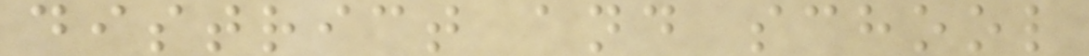district and school
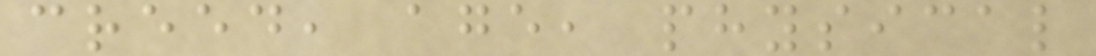creed, age, physical
